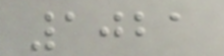1021
